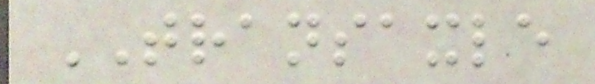TRANSAXLE
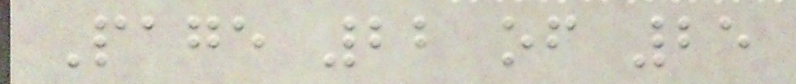Page 22 of 25
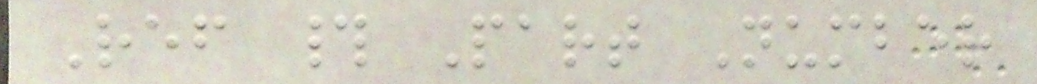Ref # Part Number
